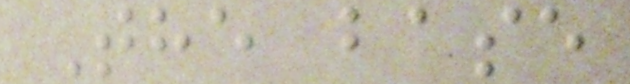The base
